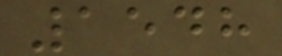1548
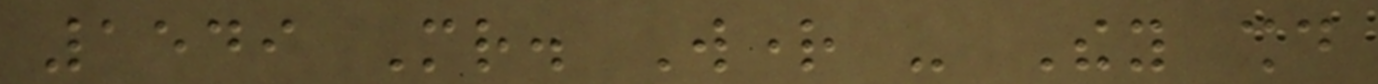1549 Mr. Wright - They should
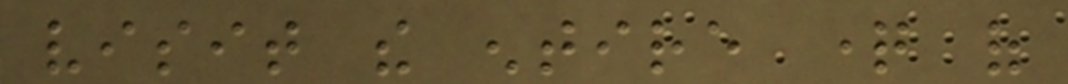visit the entire question of
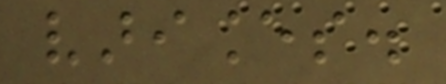variances.
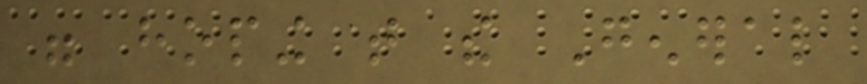were hoping that the General
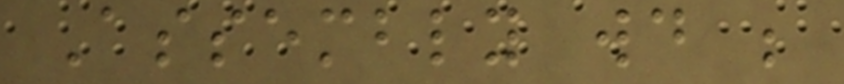Assembly would be
